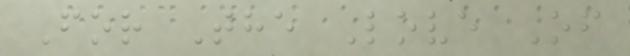For The Love Of
